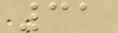31
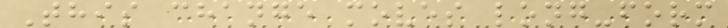This change moves long-form
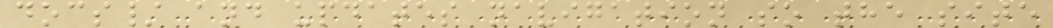docs/ and updates navigation so the site
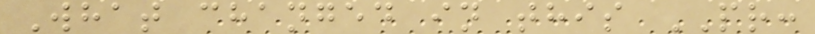What changed in this PR:
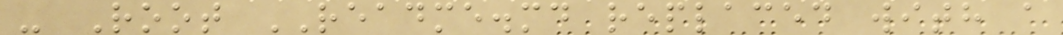- Root README.md replaced with a
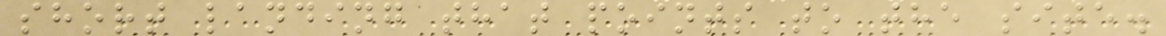short landing that points to the site.
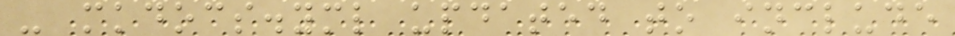- mkdocs.yml updated to include
